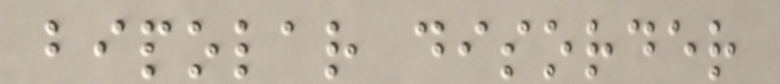bipolar disorder
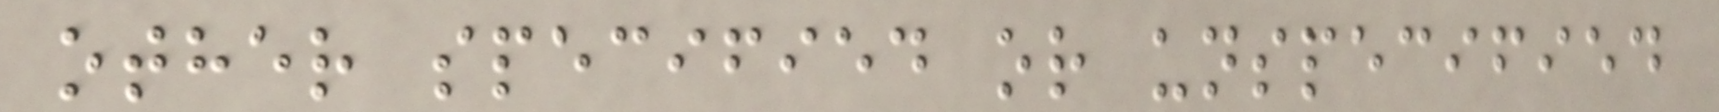other specified or unspecified
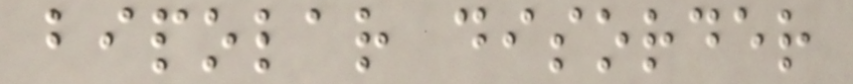bipolar disorder
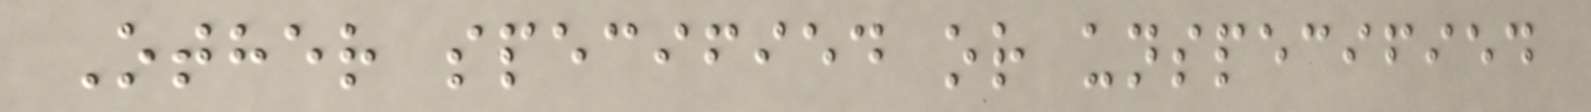Other specified or unspecified
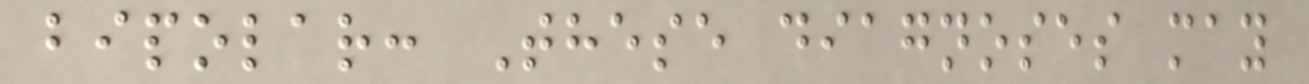bipolar: These diagnoses may
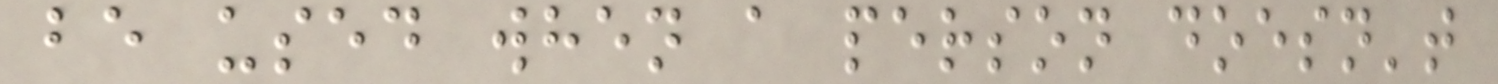be used when a person doesn't
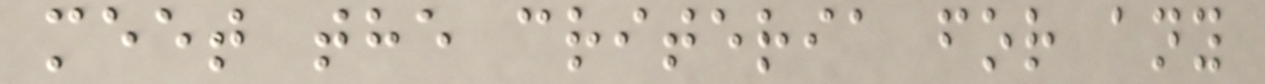meet the criteria for any
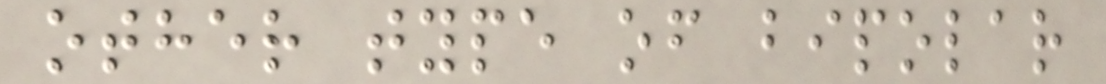other type of bipolar
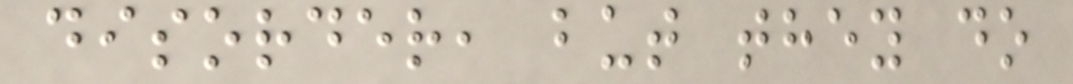disorder, but they do
